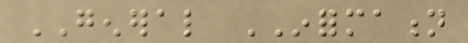GENERAL INFORMATION
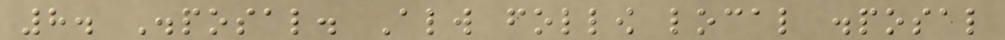8. Disposal. Always follow local disposal
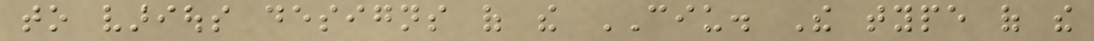to various designs of the CIU. The type of the
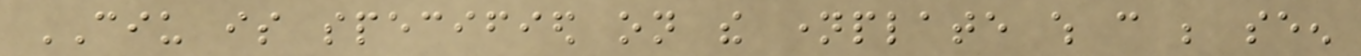CIU is specified on the nameplate which can be seen
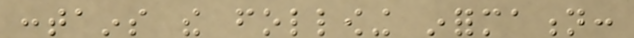contains the following information:
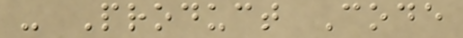- Product Code
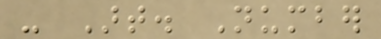- Art. Number
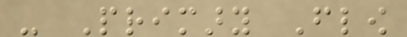- Primary Flow
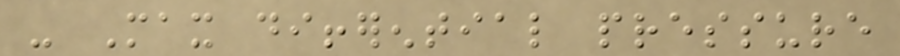- Max differential pressure
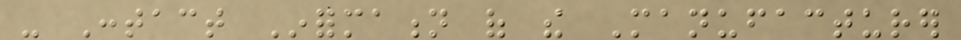- Contact Information of the Manufacturer
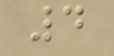4
